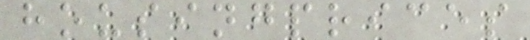housingprices
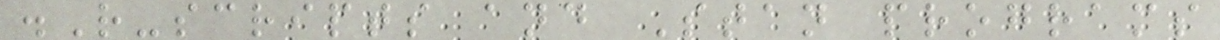.R-scripts and Stan programs
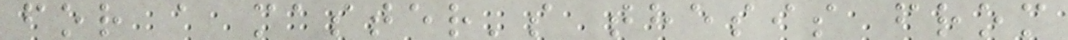for a master's thesis from
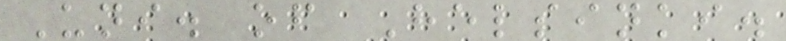Uni. of Helsinki.
